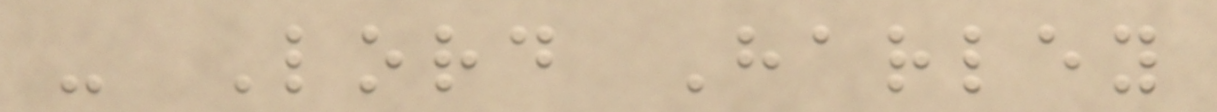- Lord Harley
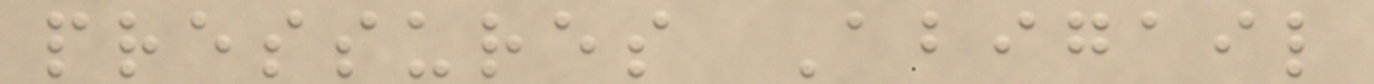pressures Abigail
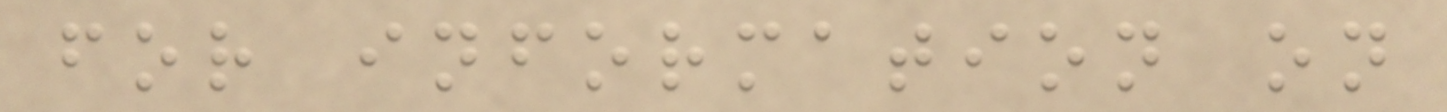for information on
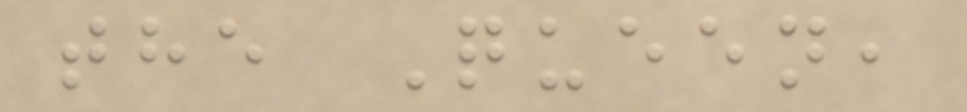the Queen,
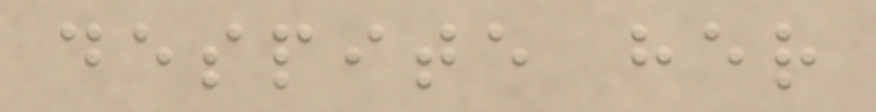despite her
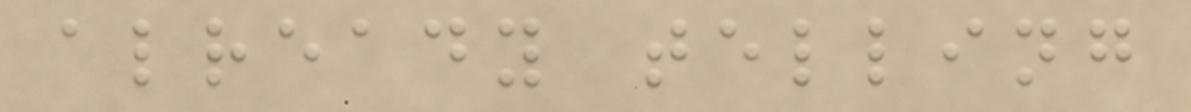already telling
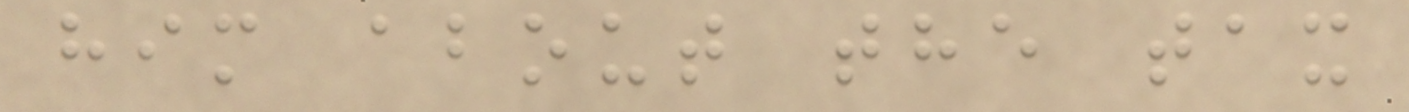him about the tax
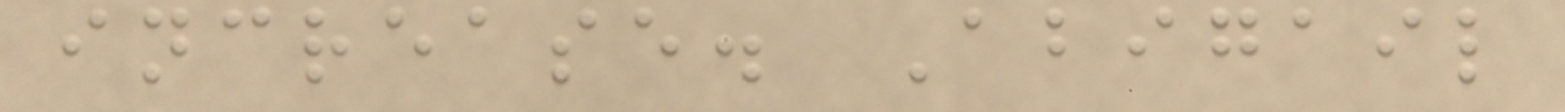increase. Abigail
